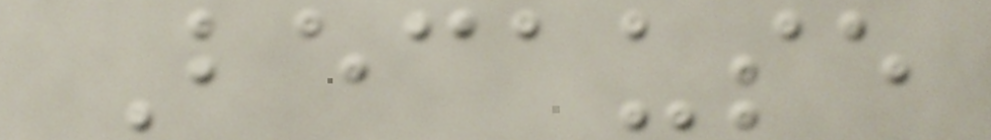Because
